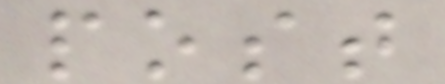post
